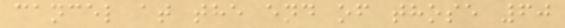cancel at the end of those 60
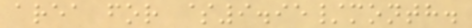area for $9.95/month.
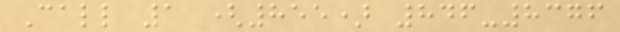Call 1 (855) 846-8376
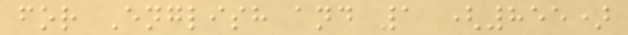for English and 1 (855)
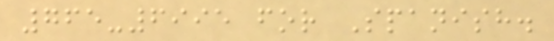765-6995 for Spanish.
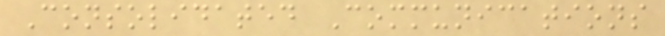Consolidated Communications
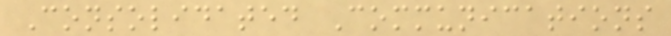Consolidated Communications
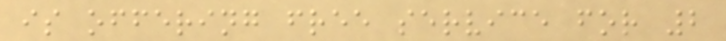is offering free service for 2
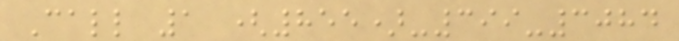Call 1 (855)-399-3084
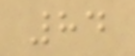84
